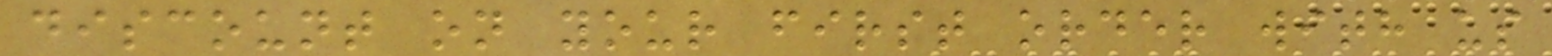discount on your first order with us
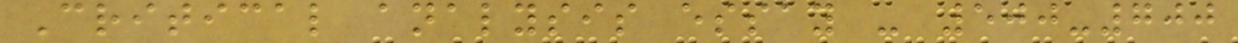Critical analysis essay - 500-700
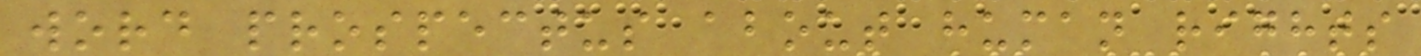word prospectus about human rights
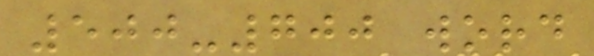500-700 word
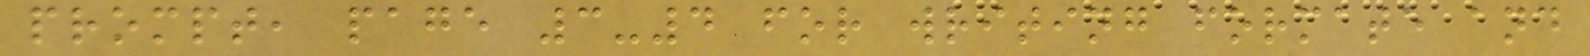prompt, page 3-4 for writing formate and
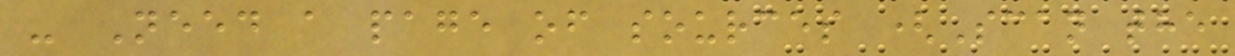- Need a page of sources (Scan the
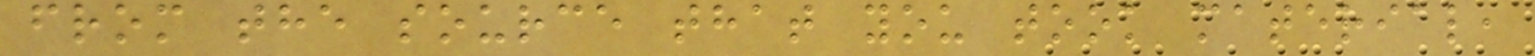from the source that you took material,
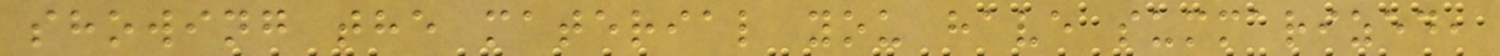showing the material you have summarized,
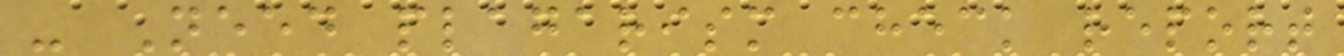- Need plagarism check report
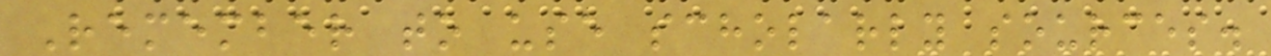Remember to use scholarly sources.
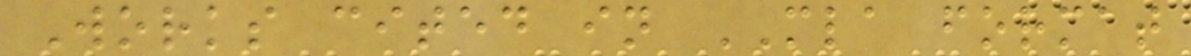Works cited in MLA format
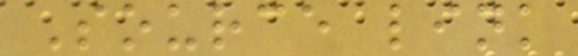Source link
